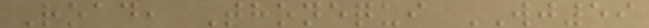Road, Thonequi WJ59
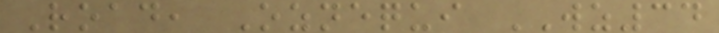Road, Oznequi WZ34
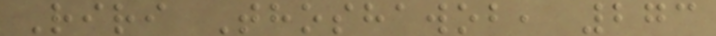Riri Thoshawob, 273
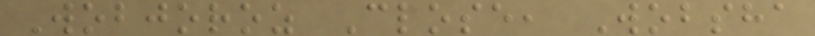Wobjoroz Close, Wobsha
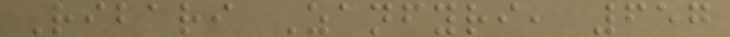Ribari Zanfyri, 657
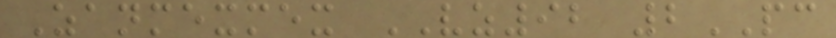Zanmexmex VZ92 2PC
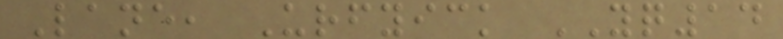Lane, Urfyick YQ14
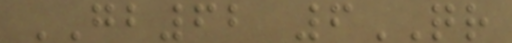GB62 6QR
